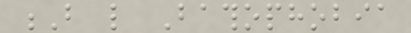B like Bathophobia
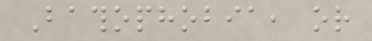Bathophobia, or
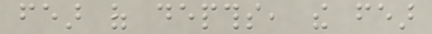fear of depths, the fear
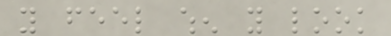you feel when you look
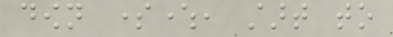down somewhere, start to
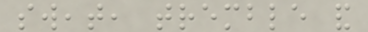sweat, tremble and
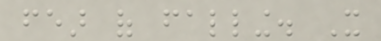fear of falling. It
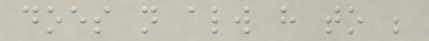does not always have to be
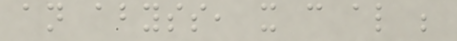an abyss, it can also be
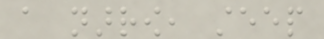a narrow, steep
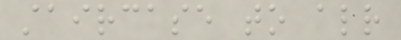staircase to already
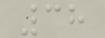38
